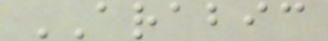ARABIC
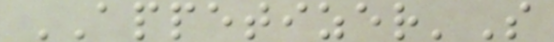APPETIZER'S
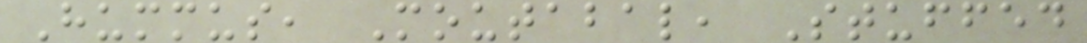Hummus, Moutabal, Stuffed
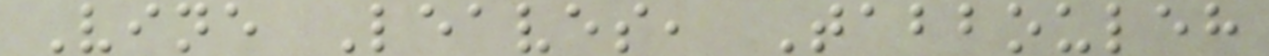Vine Leaves, Tabbouleh
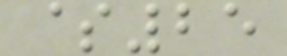$25
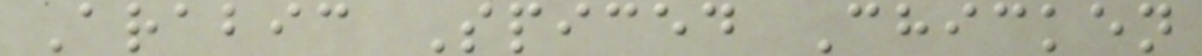Arabic Spiced Chicken
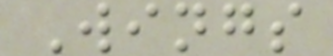Wings
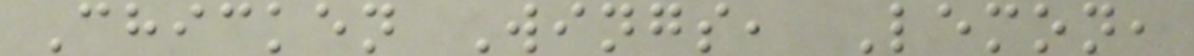Chicken Wings, Lemon,
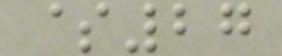$27
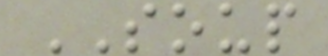SOUP
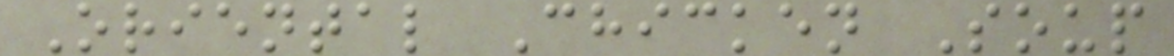Oriental Chicken Soup
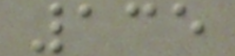135
